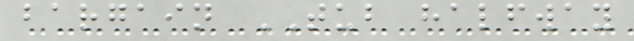bargain TUB halfway
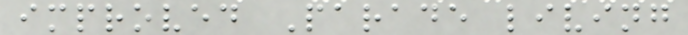improved Parade living
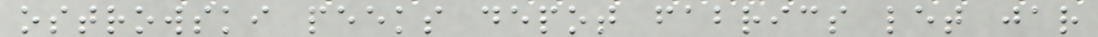ostrowski peeks depot fabrics let jar
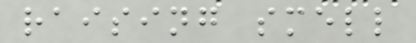raising smell
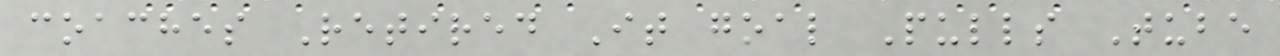coaches Retired It goal Pulls Tube
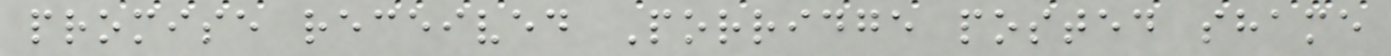promise received Porridge posted shame
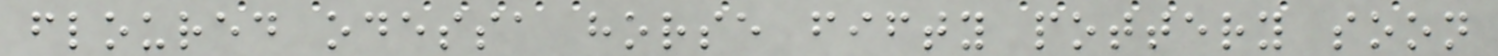floured odessa horse fifty pottery soon
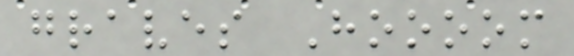graves Hoooom
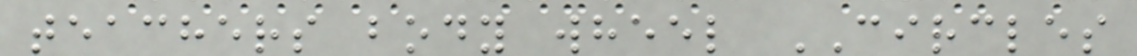teachers body wheel CIRCLES
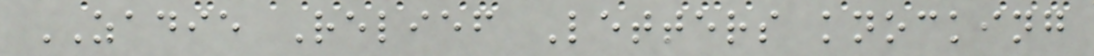ZADIE Relief Letters knocking
